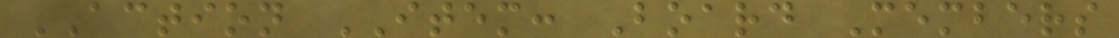ACTION ITEM: Board Members
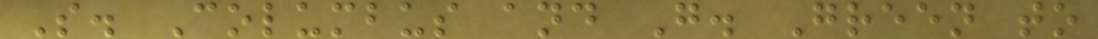S. Columbus and G. Green to
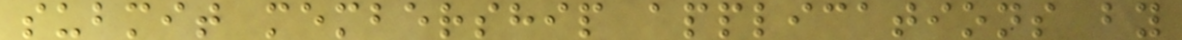submit membership applications by
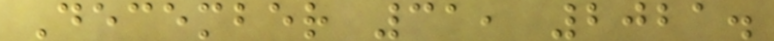December 31, 2021.
